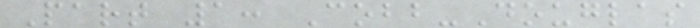Part 1: Cobb-Douglas
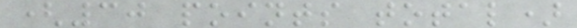(30 points total)
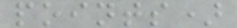points)
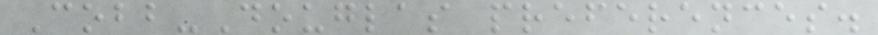Cobb-Douglas preferences.
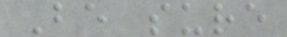Be sure
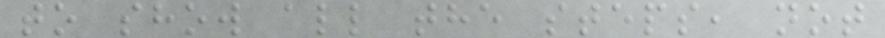to show all the steps, not
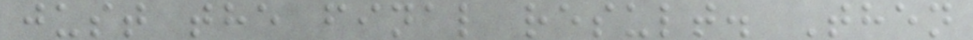just the final result. Then
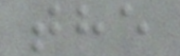the
